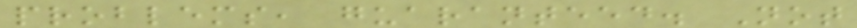problems, guaranteed. Not
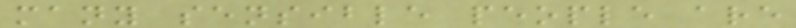many sensible people are
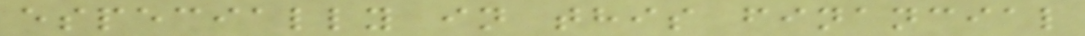especially in this financial
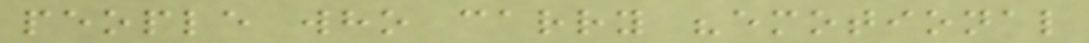people who carry "emotional
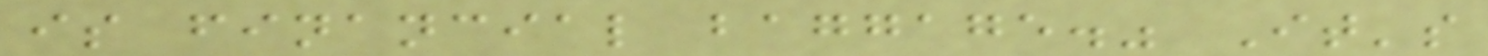is financial baggage." It's
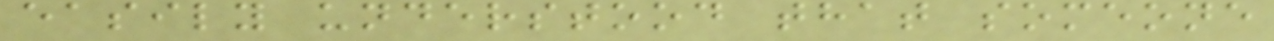easily understood that someone
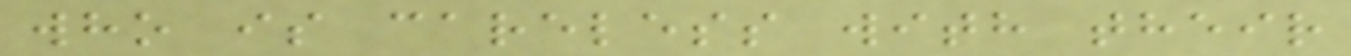who is careless with their
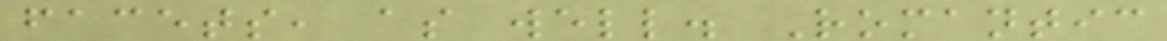facets, as well. Romantic
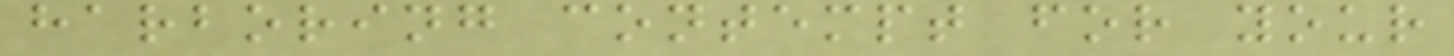harboring contempt for your
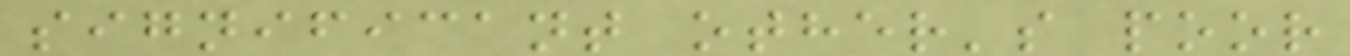significant other's poor
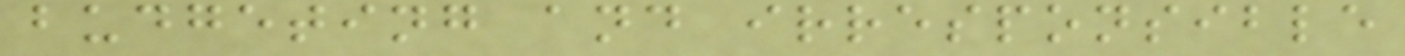budgeting and irresponsible
